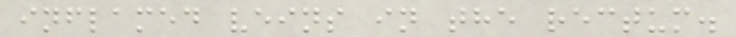inflamed veins in the rectum.
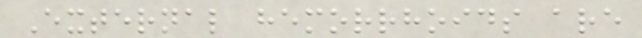External hemorrhoids are
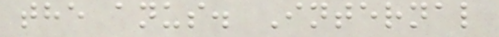the anus. Internal
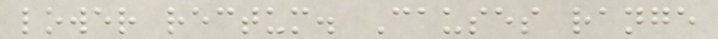lower rectum. Causes range
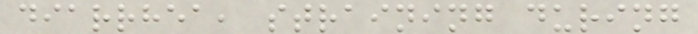diarrhea, straining during
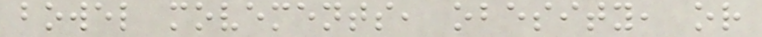bowel movements, obesity, or
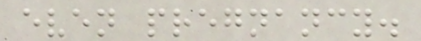even pregnancy.
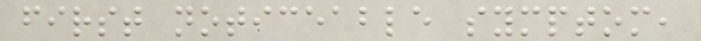first noticeable symptom,
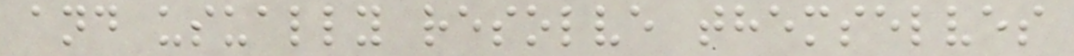and usually resolve themselves
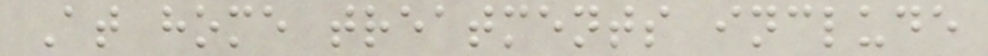At home treatments include
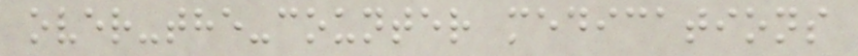over-the-counter medications
